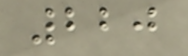220
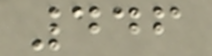446
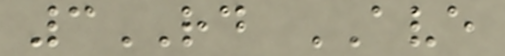3RD AVE
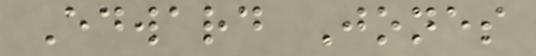Edward Jones
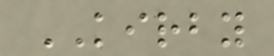KIRBY
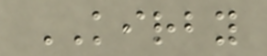KIRBY
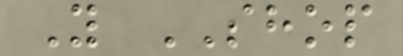Y SHOP
